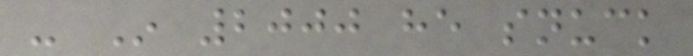- In 2000 he snuck
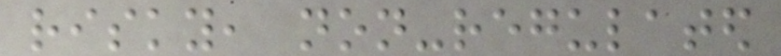risky, non-regulated
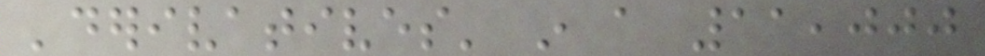'derivatives' in a 11,000
